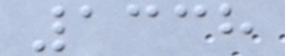1338
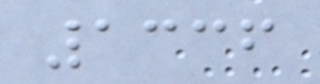1336
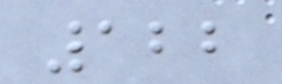122
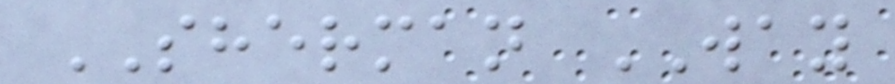SHERMAN WAY
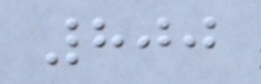800
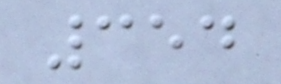354
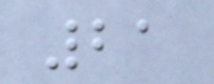21
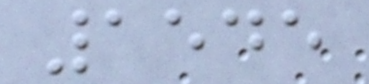1545
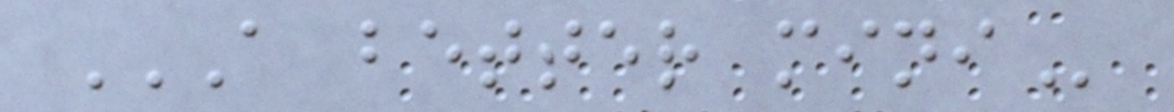A BETTER MINI
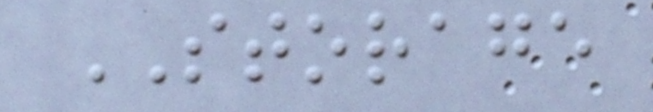STORAGE
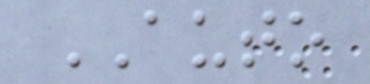AUTO
